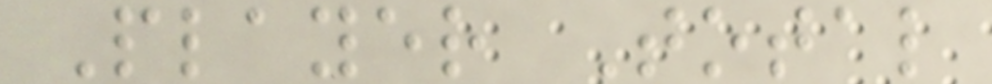Player Total
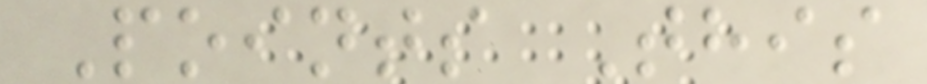Points This
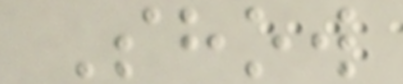Show
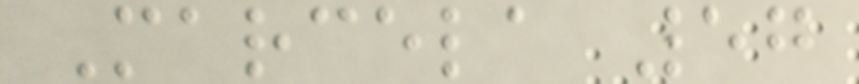Marcela 57
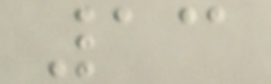13
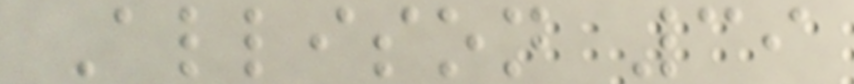Allison 39
